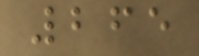265
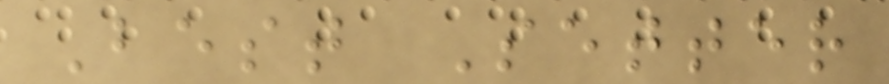Best Setter
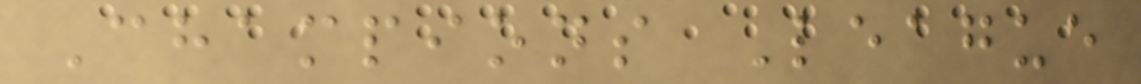Champions League
